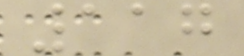117
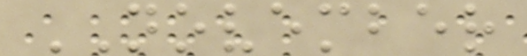NOVEMBER
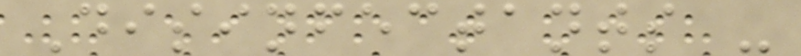Disinfectants -
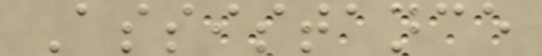Assistance
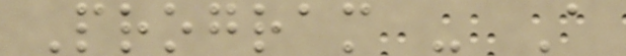Program - A
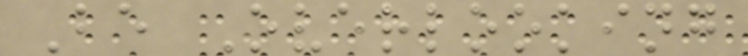Be Overlooking
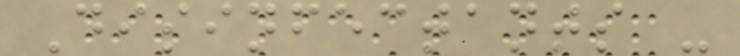Disinfectants -
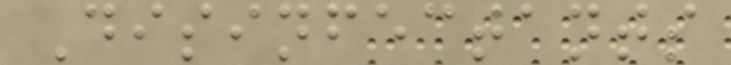Disinfectants
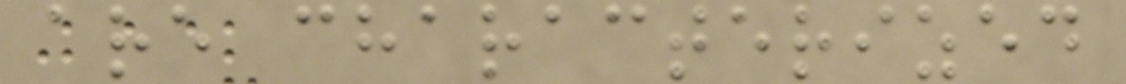are characterized
